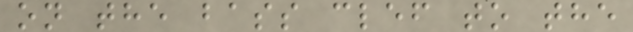on the bass clef to the
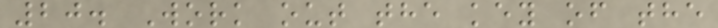20. Work out the key of the
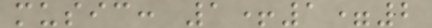music: 1+1=2
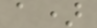a)
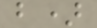b)
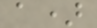a)
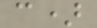c)
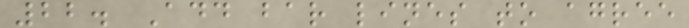22. Add bar lines to agree
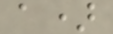a)
